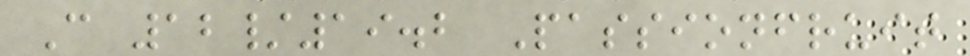C 12/19.2 Passionfruit
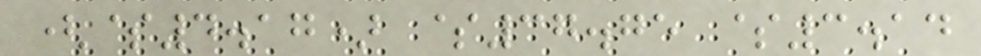($4.17) $37.75 $3.14
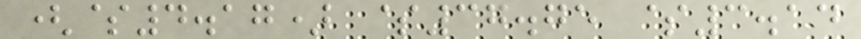($4.17) $37.75 $3.14
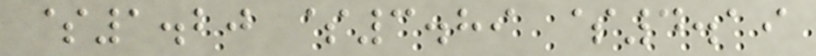$1.20 $3.89 $4.19
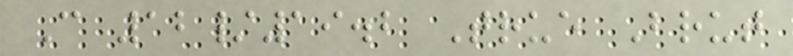C 12/19.2 True Brut
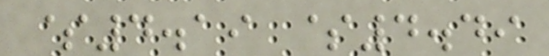$4.19 $4.49
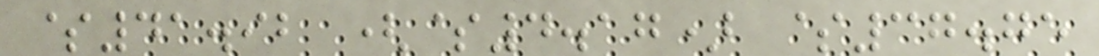$41.92 ($4.17) $37.75
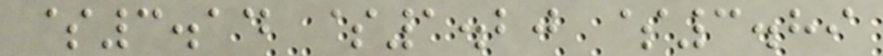$3.14 $1.20 $3.89
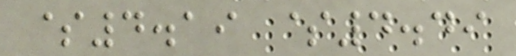$4.19 $4.49
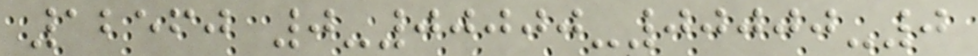12560 0-00000-00000-0
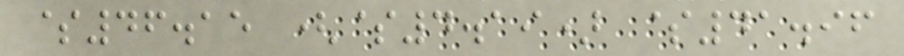$46.15 ($4.19) $41.96
